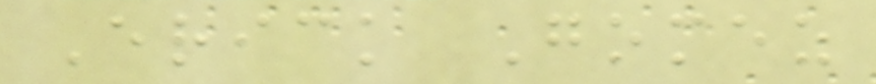Erick Gomez
